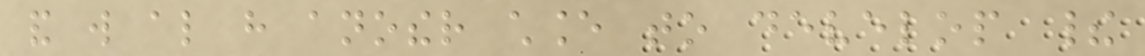and will also have another chance to develop their
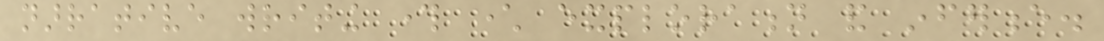narrative writing through character exploration and inference.
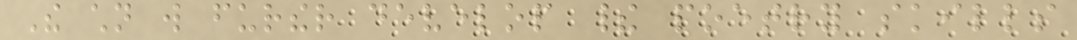The children will further develop their poetry skills
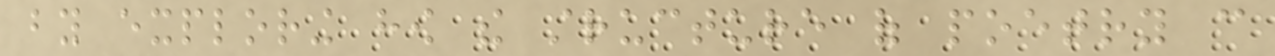by exploring how the structure of poetry can
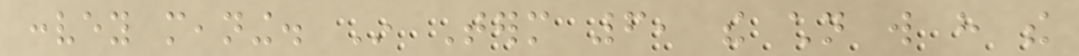convey meaning. In Term 6, the children will have the
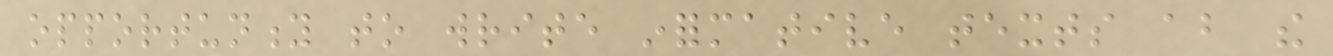opportunity to write informative texts about the
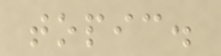topic.
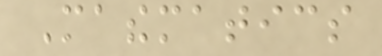Mathematics
